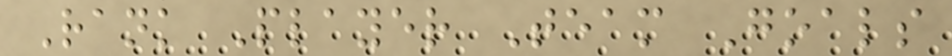Rank Player Team Goals
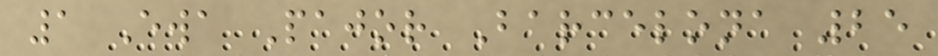1 Ewa Pajor Barcelona 25
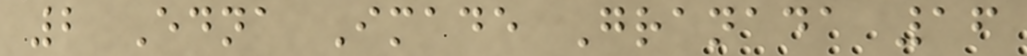2 Edna Imade Granada 16
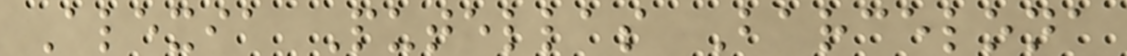Alexia Putellas Barcelona
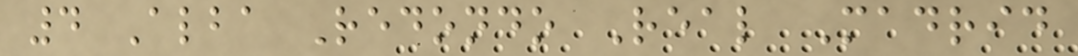4 Alba Redondo Real Madrid
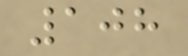108
